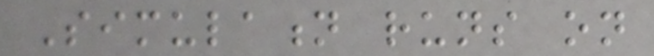Simulation runs on
